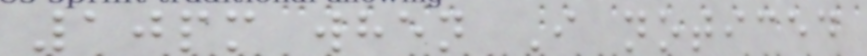10pm when I noticed
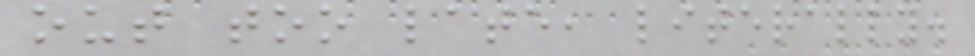out too late, literally.
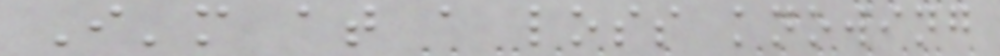I'm at a loss knowing
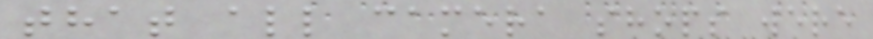that all camera shops were
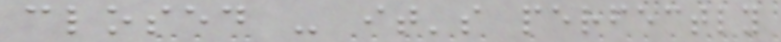closed - it's perfectly
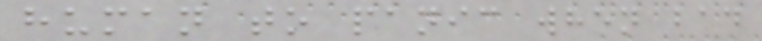human to panic when bad
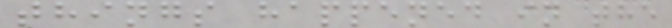things happened in the
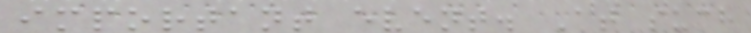important event. At such
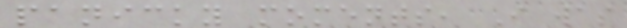panicky moments, I was
